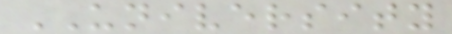UNIVERSITY
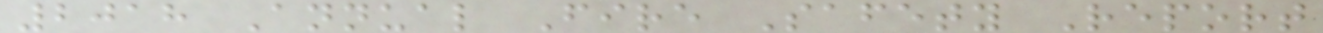2018 Annual Fire Safety Report
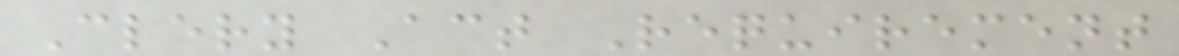Clery Act Requirement
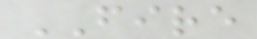FIRE
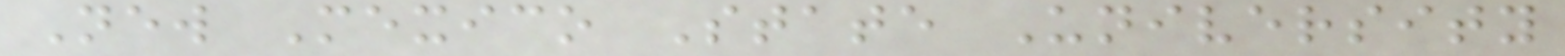New Mexico State University
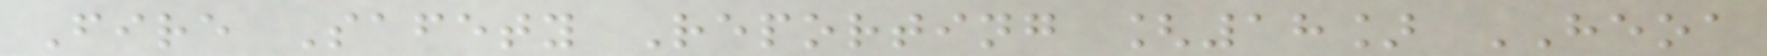Fire Safety Reporting [18] HEOA
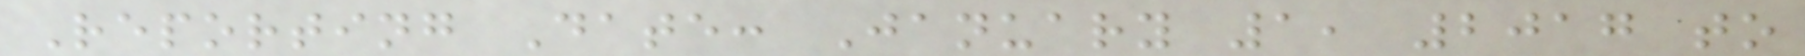Reporting Date: January 1, 2017 to
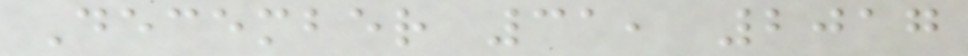December 31, 2017
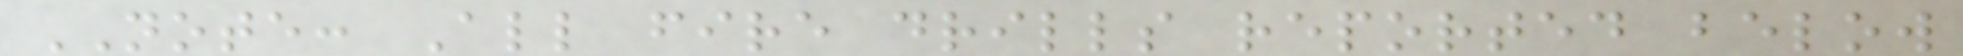NOTE: All fire drills reported below
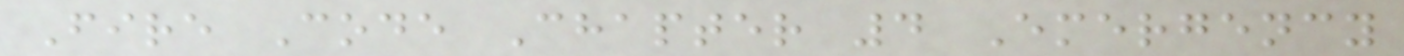Fire Code Chapter 4 Emergency
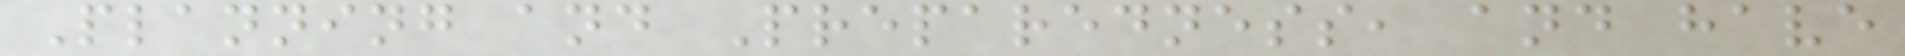Planning and Preparedness, and have
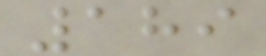189
